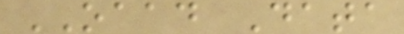OAAD Data
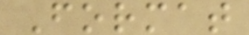Format
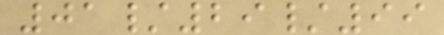01/29/99
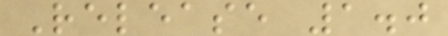Release 1.0
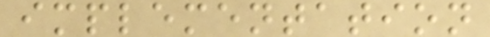implementation
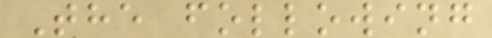The following
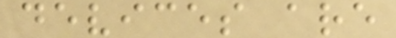devices are
